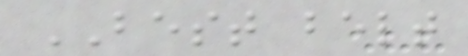BEST belt
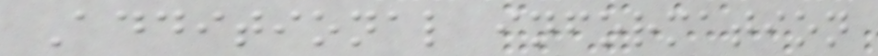Additional information
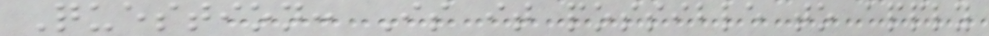Question: Is it possible to apply
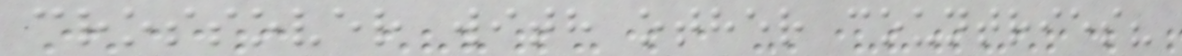crossover with other countries?
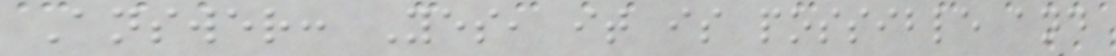Answer: Yes, it is possible and
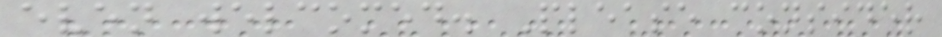even welcomed. Please consider
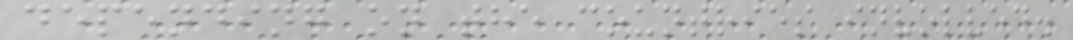depending on the countries involved.
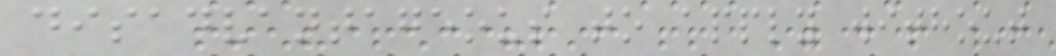disadvantageous to apply without
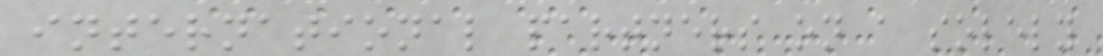international partners on a solely
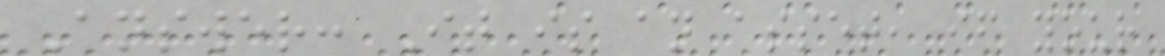Answer: It is an asset, if your
